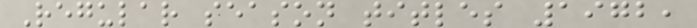Regular season titles 1972,
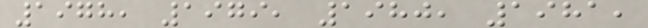1978, 1979, 1980, 1981,
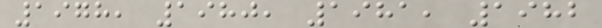1978, 1980, 1981, 1982
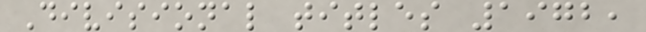Divisional titles 1972,
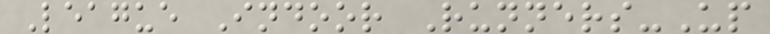League Indoor Runners-Up
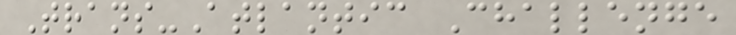Trans-Atlantic Challenge
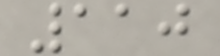110
